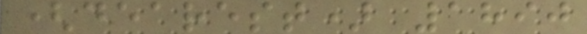(dearest) 1890
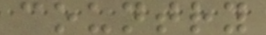country
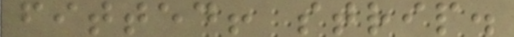fitted! strip.
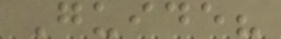Guide?
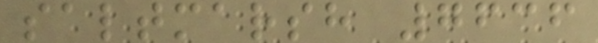saltmarsh 7636
